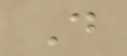D
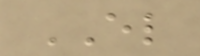EL
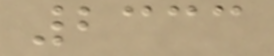2333
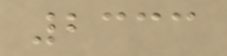2333
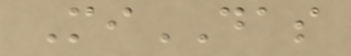MiDAS
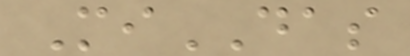MiDAS
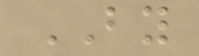BY
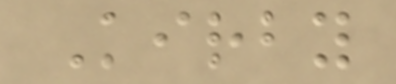Kirby
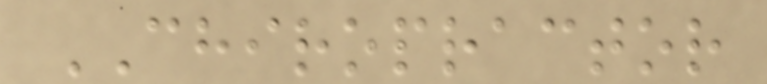CHIROPRACTOR
